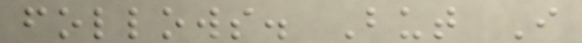follows. But I
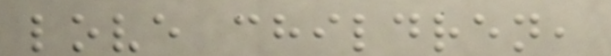love children,
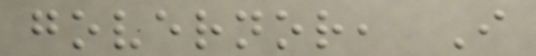governor, I
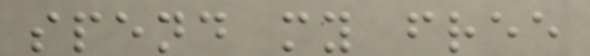spend my free
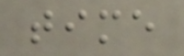time
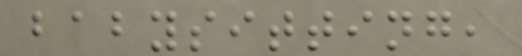babysitting,
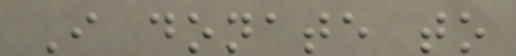I donate to
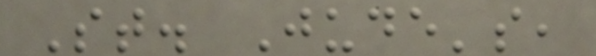St. Jude's,
